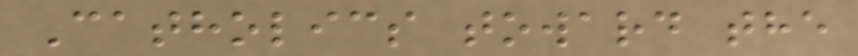Catholics toward the
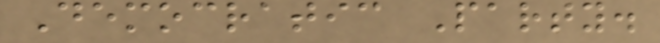Democratic Party.
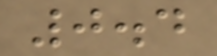0.4
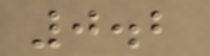0.2
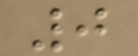0
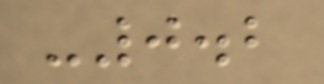-0.2
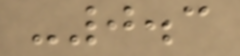-0.3
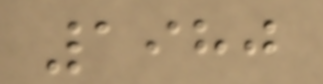1980
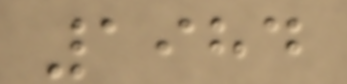1984
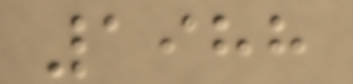1988
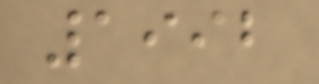1992
